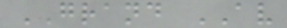GRAND AV
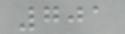701
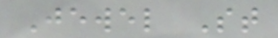Jewel St
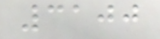3100
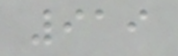919
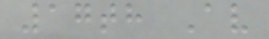17th Av
